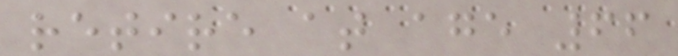retire at age 66
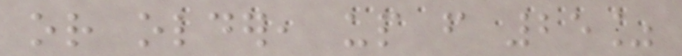or older, up from 25%
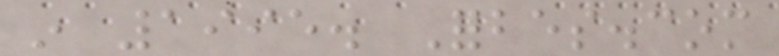in 1995. Forbes.com
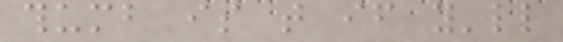thumb is that if you'll
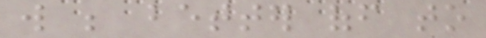will be better off to
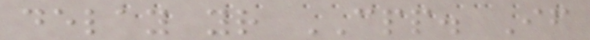delay your CPP. If
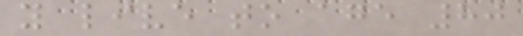you live to age 80
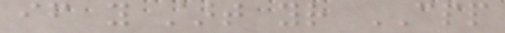if you start your CPP
